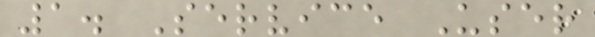1. Service User
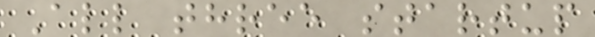All three startup
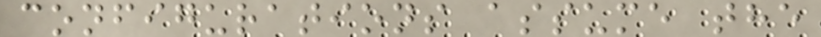configurations assume the
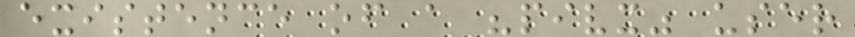existence of a "pivx" user
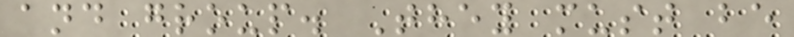and group. They must be
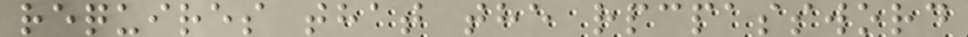requires that the rpcpassword
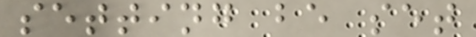setting be set
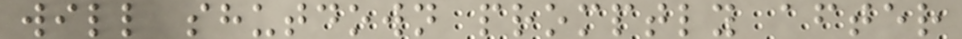will shutdown promptly after
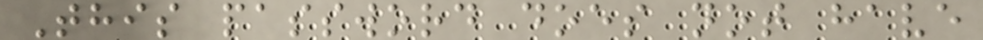This password does not have
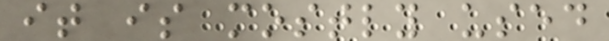it is mostly used
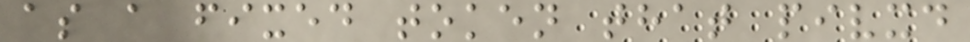as a fixed token that pivxd
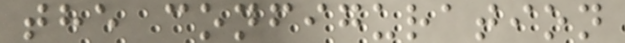the configuration
